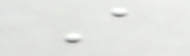A
